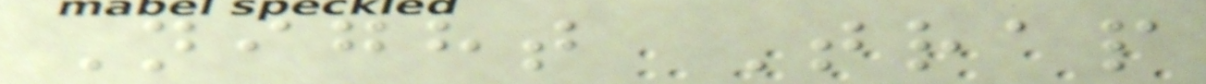Night Trap
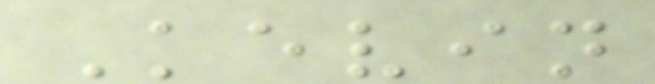Kevin
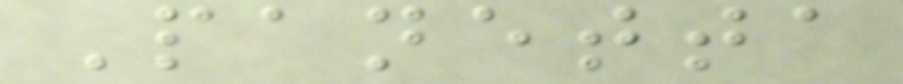Panetta
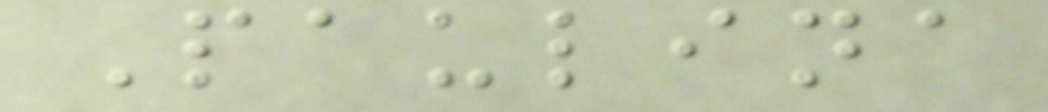Paulina
